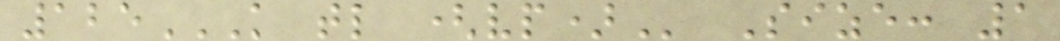125K TL (VP) Size: 1
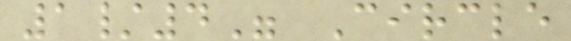1/4" Circle
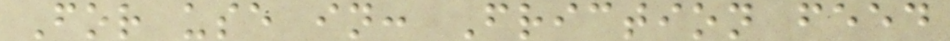For use in: Friction feed
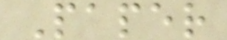Paper
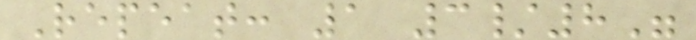Repeat: 1 3/8"
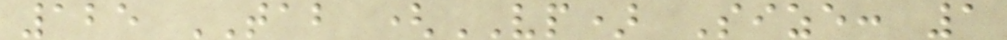125 TAB (VP) Size: 1
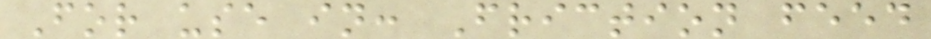For use in: Friction feed
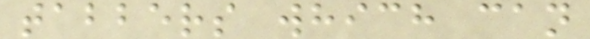tabbers which can
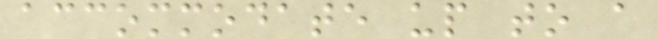accommodate up to a
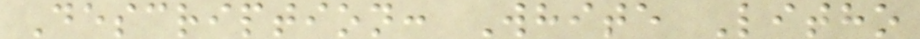Description: White Litho
